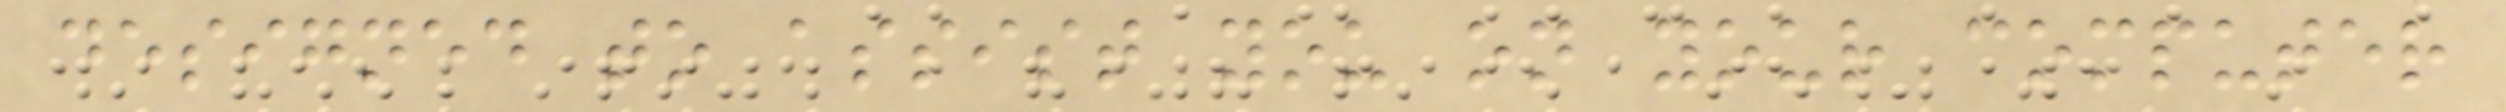designed to assist you on your computer
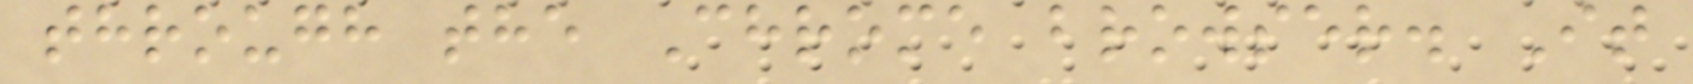through the Chrome browser. It
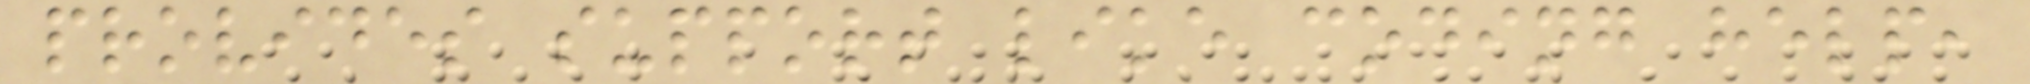provides support like coding help,
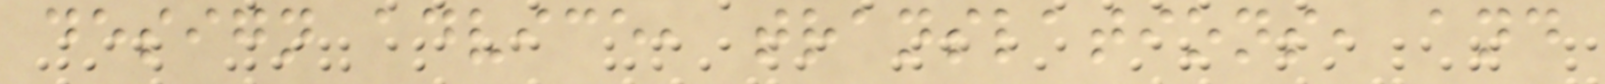design advice, translations, and
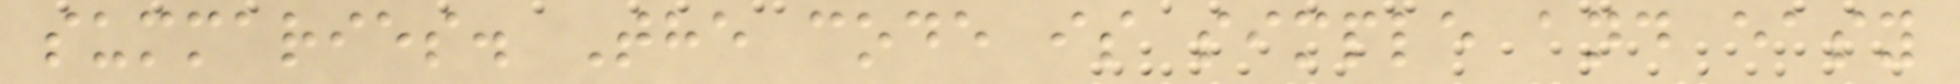summaries. The code is simple and easy
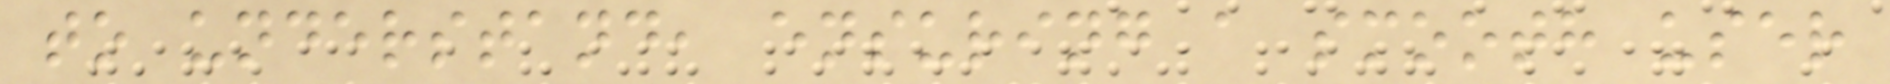to understand, ensuring a smooth user
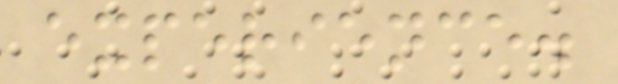experience.
